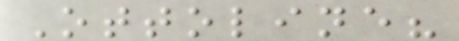Ottoline?
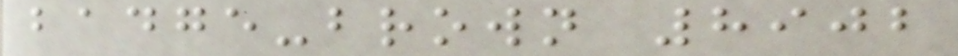badge-brown 8902
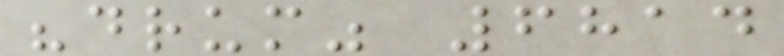"drum" 6814
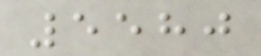5580
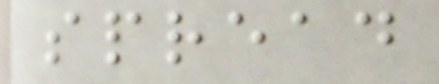spread
